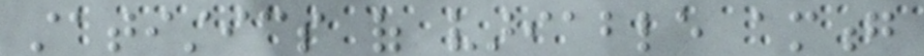statistics of variable among
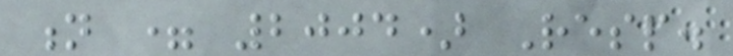n = 2004) Resp.
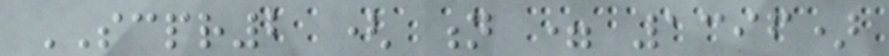SCPR2 ( n = 1396)
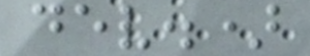dev.)
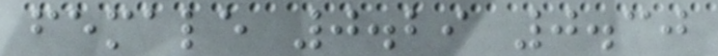female 0.29 0.30
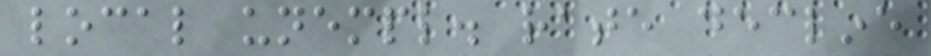local unempl. rate decline
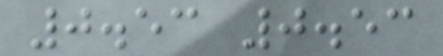0.53 0.53
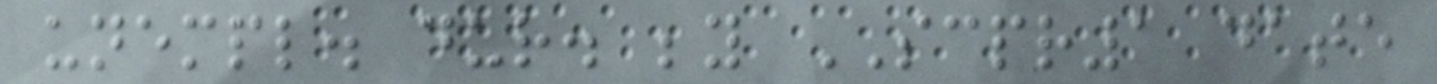unempl. dur. beyond SCPR1 date
